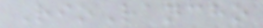RioRancho
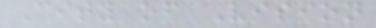City of Vision
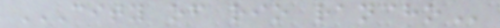CITY OF RIO RANCHO
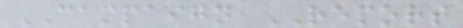CAMPAIGN REPORT
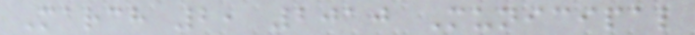March 2, 2010 Municipal
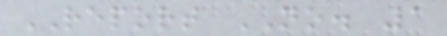REPORT NO. 1
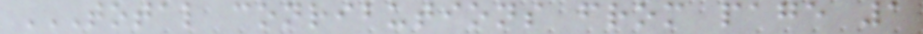TOTAL CONRIBUTIONS FROM PAGE 1
